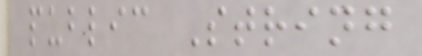public String
